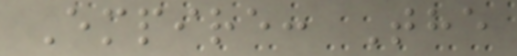Empire: The
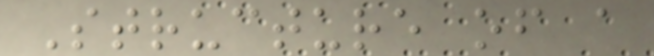Structure of a
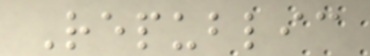Republic
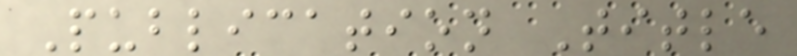Publication Title
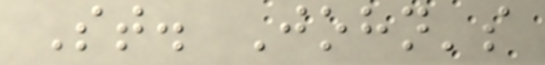St. John's
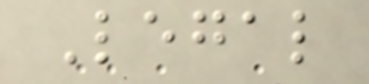Legal
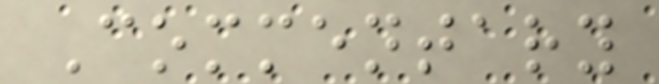Commentary
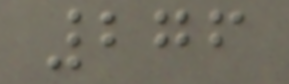276
